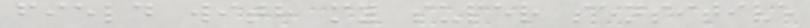field with my super sensitive
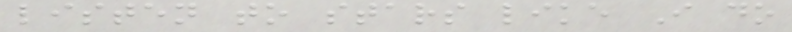listen to stars like I do
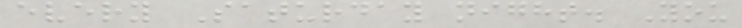every Saturday night. You
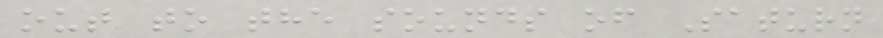out to the sounds of Saturn
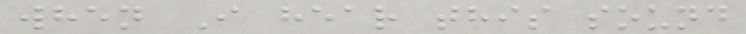when I hear this sound
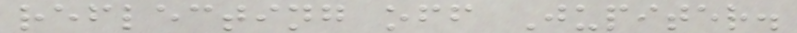reflecting off Jupiter.
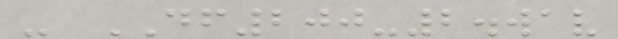- DF200-2.wav
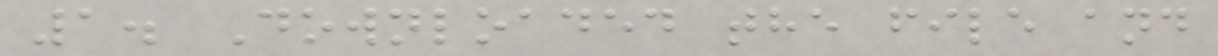1. Downloaded the file and
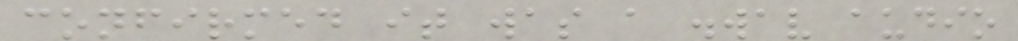confirmed it was a .wav audio
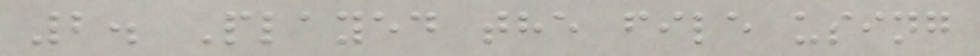2. Played the file using
